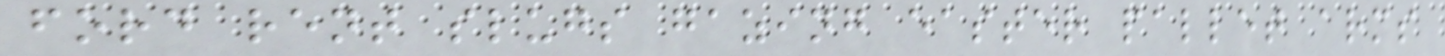ford rent slugs gazing easter pallet arms
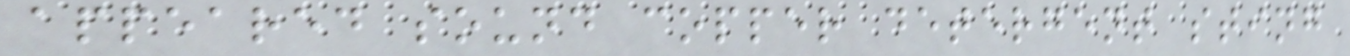appeared sound copper detergent sting
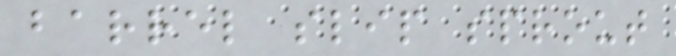barrel slip sprout
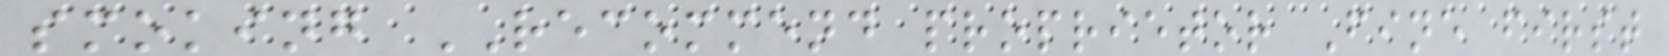smoking RECOMMEND proprietor Fine first
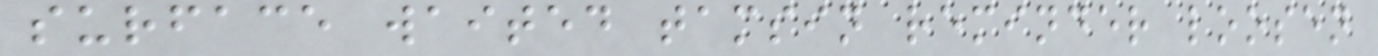surface waited tamsin reminder loosen
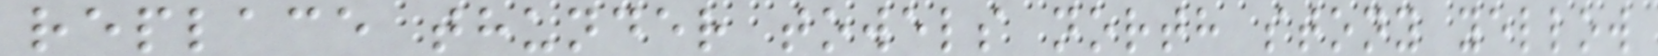replace thunder towels north stony yellow
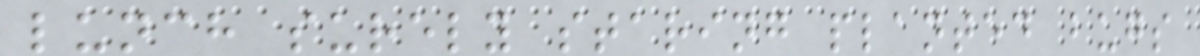lunch surely staring planted bugs
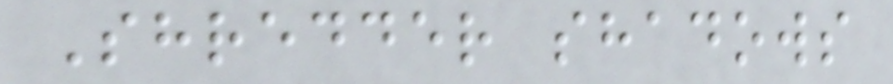Shredder shadows
